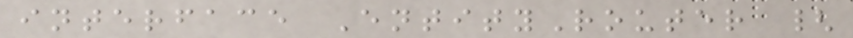interface EntityRouter {
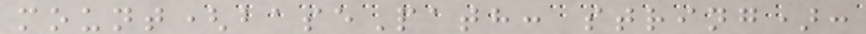mount(basePath: string):
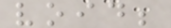void;
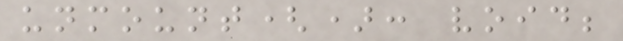unmount(): void;
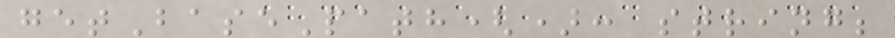getBasePath(): string;
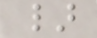}
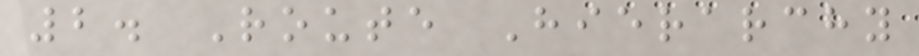2. Route Hierarchy
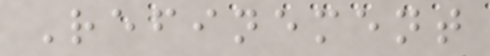Refinement
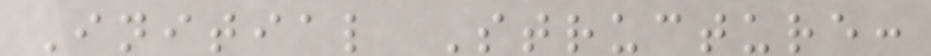Initial Structure:
